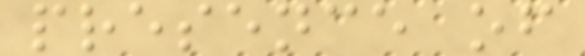presence of
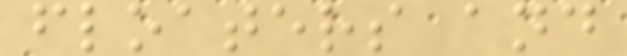floaters and
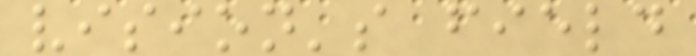vision's field
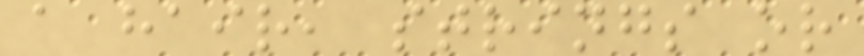a hair, strings or
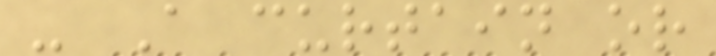- A curtain or
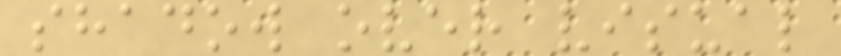shadow over visual
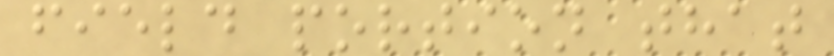field portion that
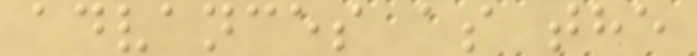advances as the
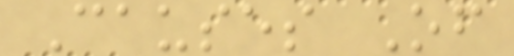Causes Of
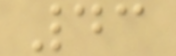43
